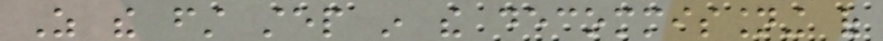As the first step in the decommissioning of
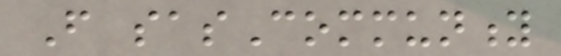From sasCommunity
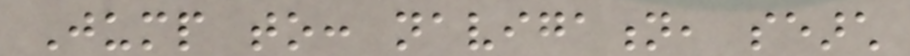Jump to: navigation, search
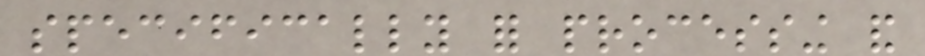specifically for processing and
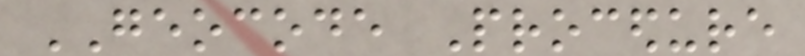GEOCODE Procedure
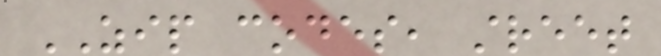ZIP codes, street
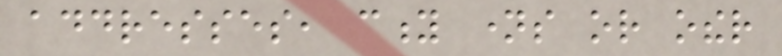addresses, city names or other
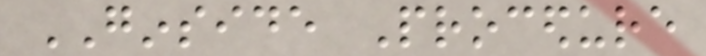GINSIDE Procedure
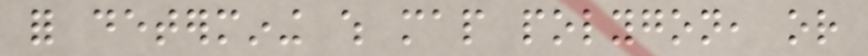for determining which map polygon, or
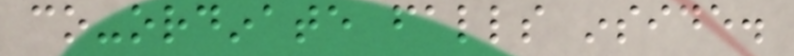co-ordinate falls inside.
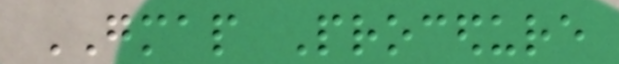GMAP Procedure
